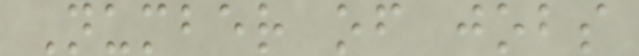Number of jobs
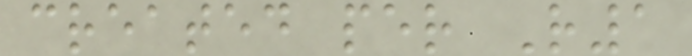created per R1
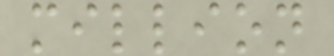million
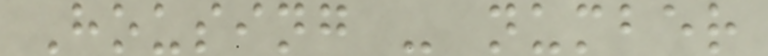Housing - number
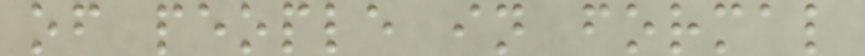of people in formal
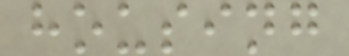housing
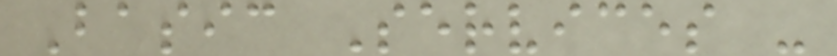Basic Services -
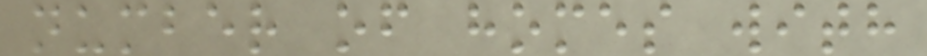number of homes with
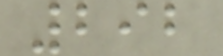292
